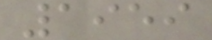1959
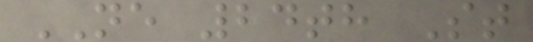NE 24th St
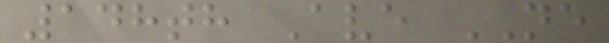148th Ave NE
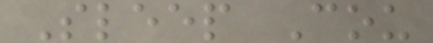Sleep Cou
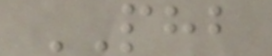PHB
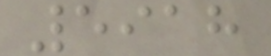5918
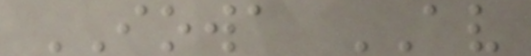IOWA AV
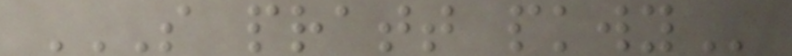S PRATT PKWY
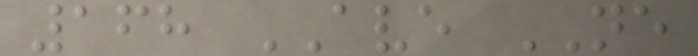168 AVE NE
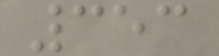353
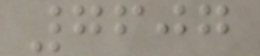7607
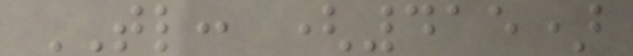TL: (415)
